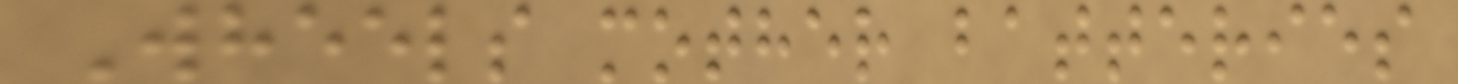Wheels mother batteries
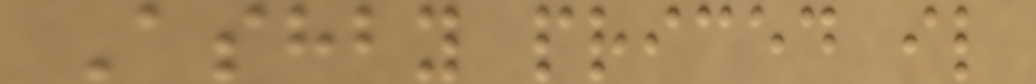Ashby priced il
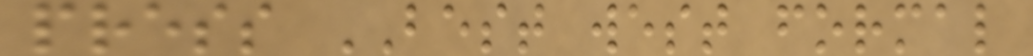press BEST west formal
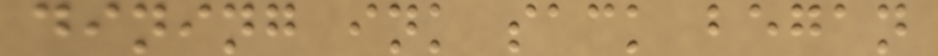dining ink sack began
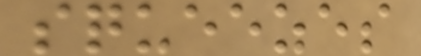squeezes
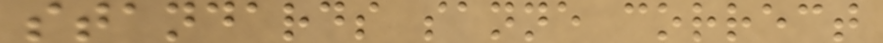standards sanne correct
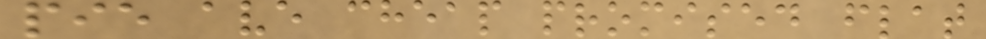pie ave cheap promised flat
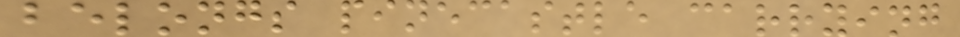belongs pinecastle carrying
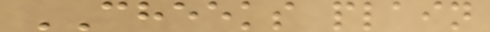CHEEKS plain
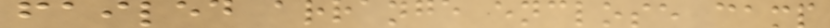failed arrange enclose camp
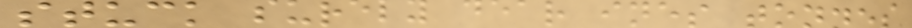stuck surely dear ines tonnes
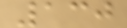130
